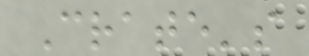Crate's
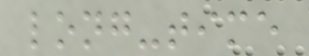long-time
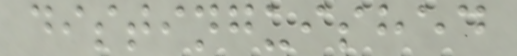distinguished
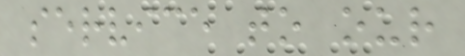service to our
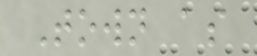Town as
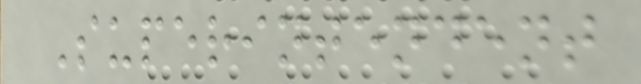Superintendent
